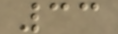33
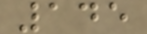145
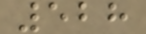528
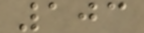103
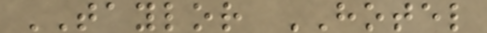TAYLOR HOTEL
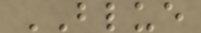BLUE
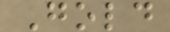Gold
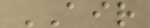AIR
